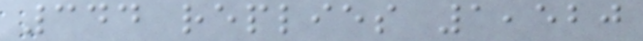344 replies 1,520
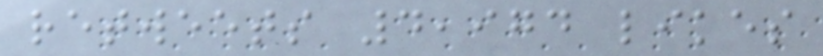retweets 4,974 likes
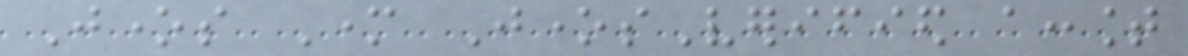Jones Mother JonesVerified account
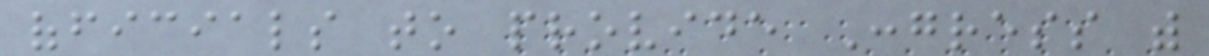officials to provide Congress with
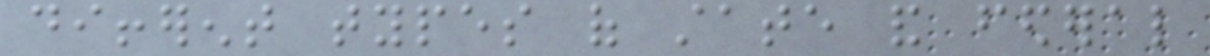different types of state and federal
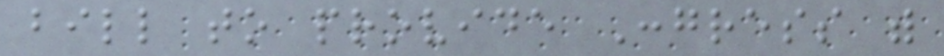bill to provide Congress with
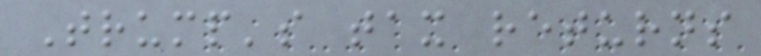Trump's tax returns
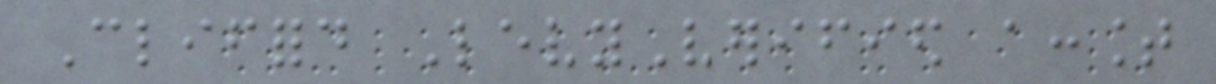Clifford LevyVerified account
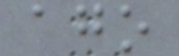ago
